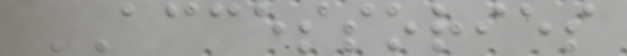ACCESSORIES
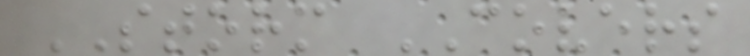STORM COVERS
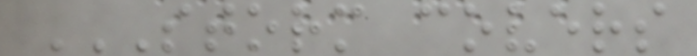STORM COVERS
